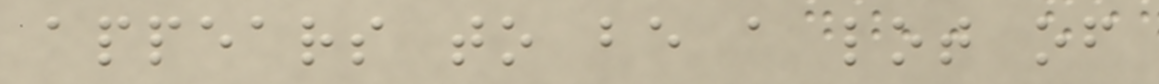appears to be a lot of
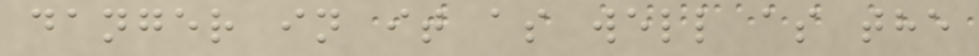danger in it as well as the
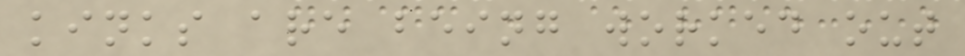kinks are being worked out
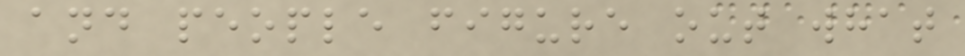and people figure out what
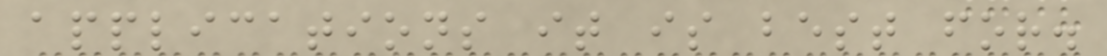applications it is best for.
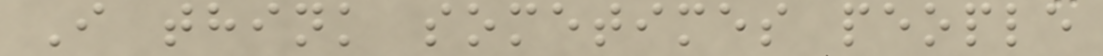I think sometimes people
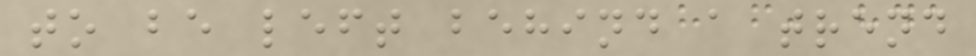to be left behind a trend
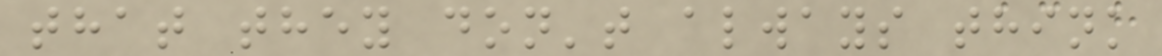that they don't always think
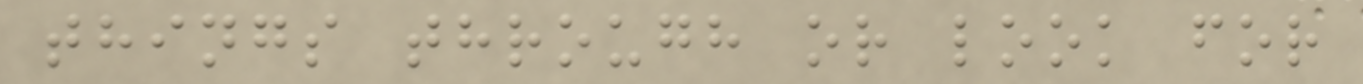things through or look for
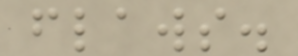flaws.
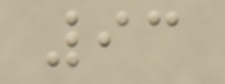93
